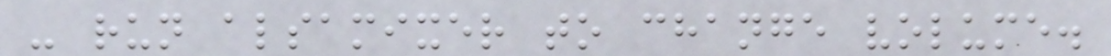- run alsamixer to change volume.
